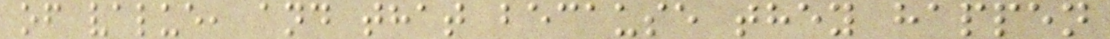of value, and that because they happen
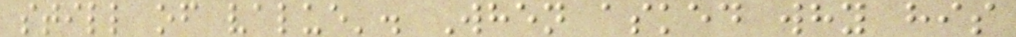still of value'. When asked why his
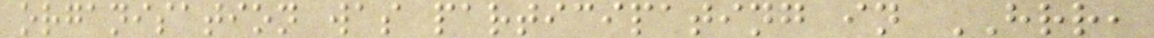organisation was participating in HRR,
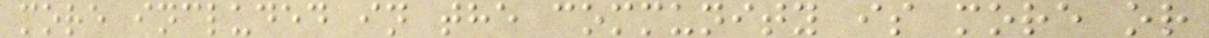more included in the community is more or
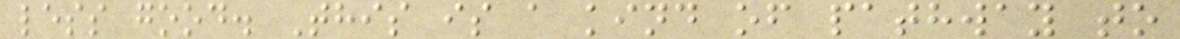less good. This is a kind of pathway to
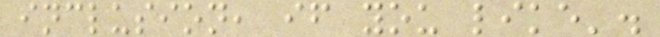inclusion, if you like'.
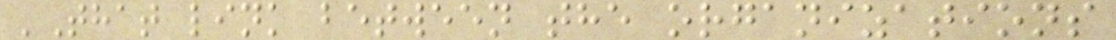'That link between the organizations
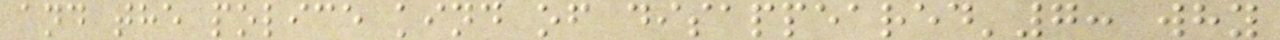and the police kind of disappeared'7: why
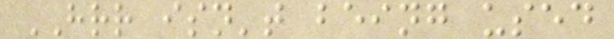HRR isn't being used
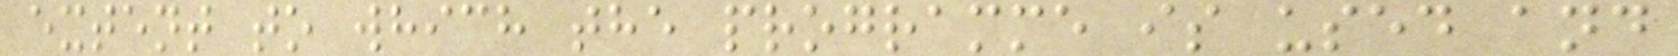extent to which the programme is used and
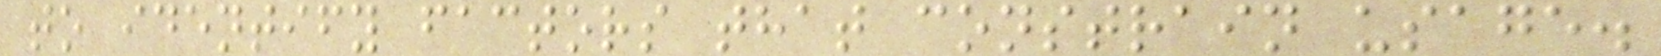to identify factors that constrain usage.
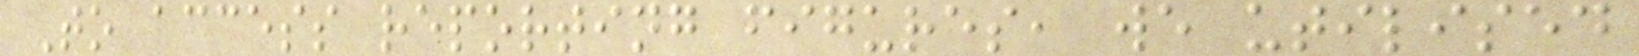To access reporting figures, we utilised
